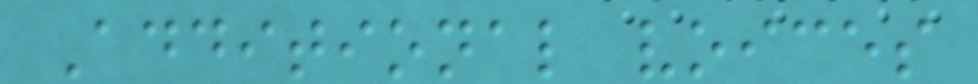Additional voices
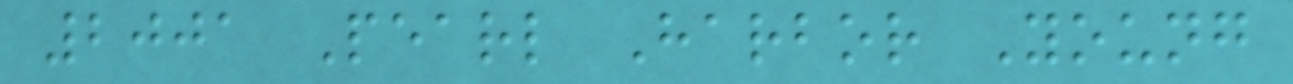2001 Pearl Harbor Young
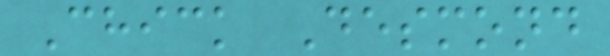Chick Desmond
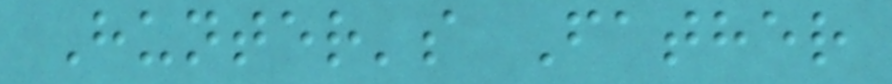Hunter's Father
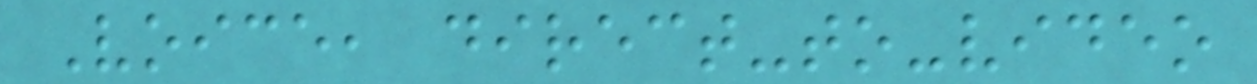Voice, direct-to-video
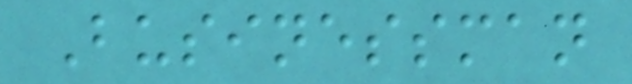Businessman
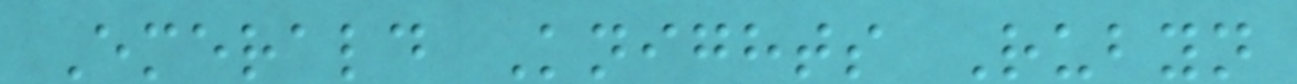Emerald Knights Rubyn
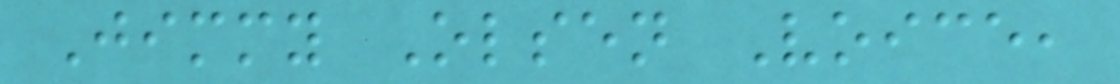Jimmy Olsen Voice,
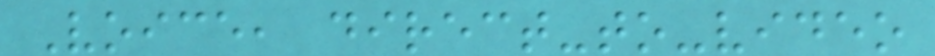Voice, direct-to-video
